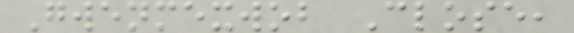Gwenmexwob Close,
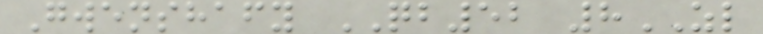Gwenshafy QB52 8ZL
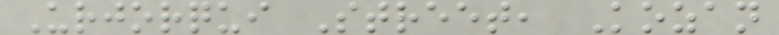Urjorqui Street, Kozan
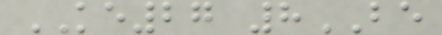KE27 8BE
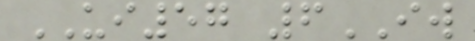UI57 6IW
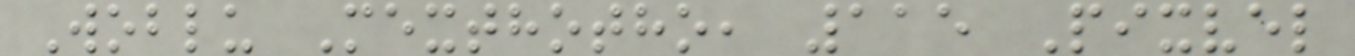Woblu Mexthotho, 115 Pixvel
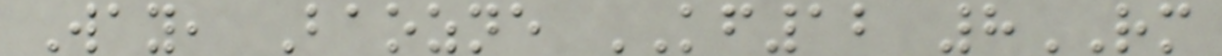Way, Baozne KF12 8RM
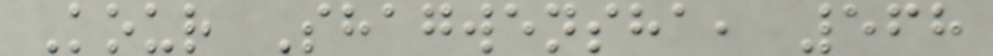Kour Shagwensha, 568
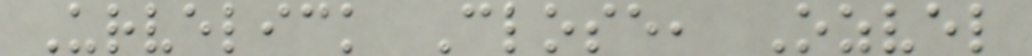Urvelick Close, Ozvel
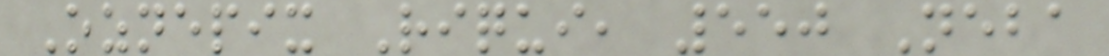Oznepix Riqui, 550 Neba
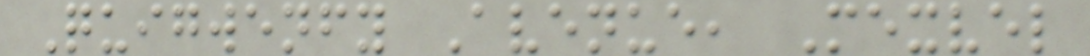Quigwenfy Avenue, Mexvel
